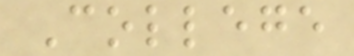College
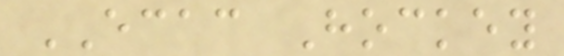ECAC Hockey
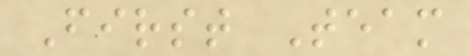First Team
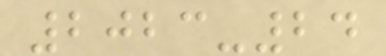2023-24
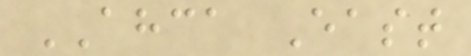AHCA East
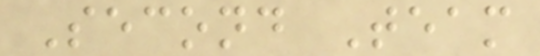Second Team
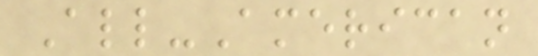All-American
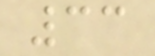33
